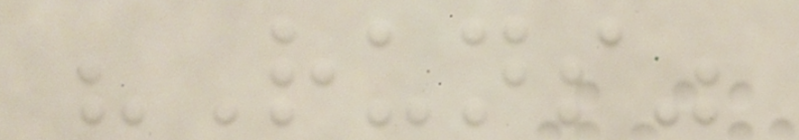"Runs"
